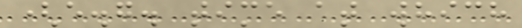(e.g. time at which
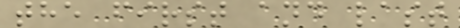the first and last
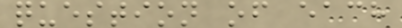question of each
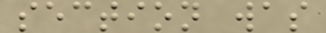section was
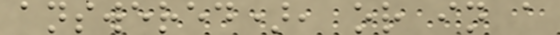answered), or in a
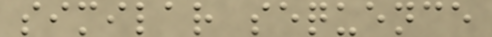similar sequence
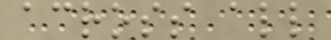across all
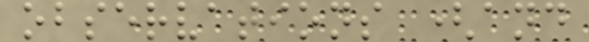observations (and
